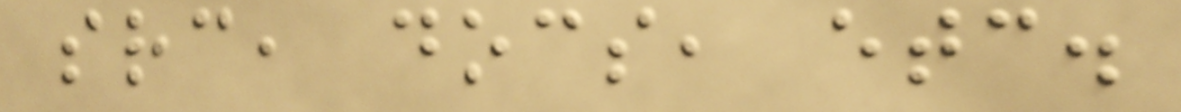src, docs, etc.
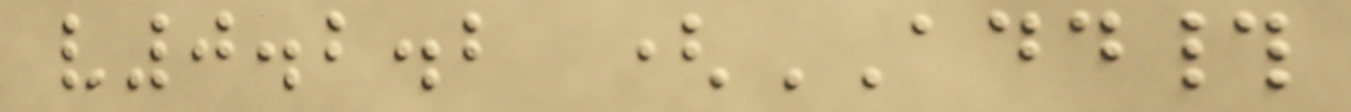v0.2.2 (ADD#
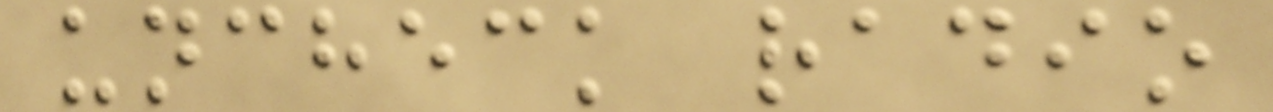uncheck radio
